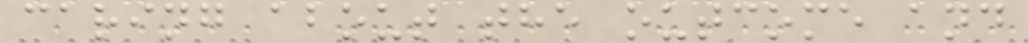caring about the outcome and
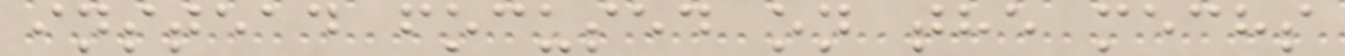instead focused on the mechs
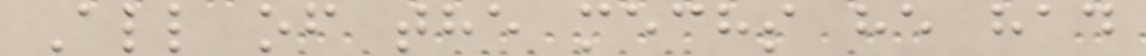All of the mechs he had
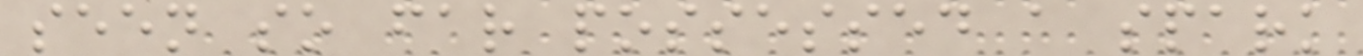seen so far possessed a spark
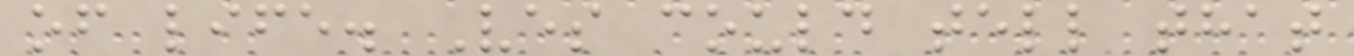of life. Ves could tell that
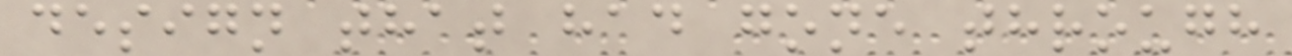design that had gone through
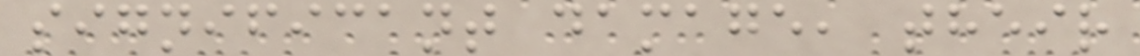significant damage, their
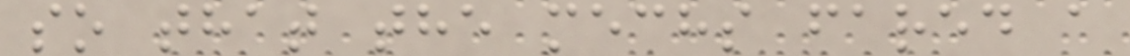so that the mechs fared a
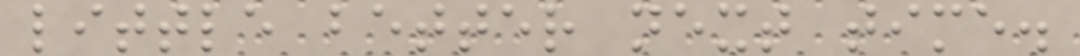little better next time.
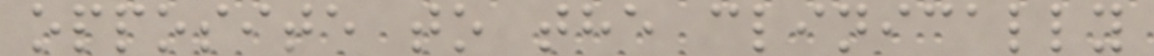opposite to the clinically
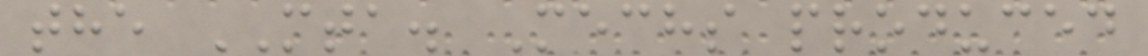the MTA. Mechs produced
